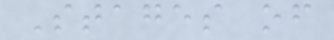Stages of
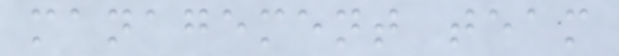management team
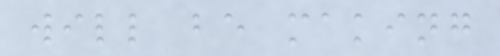will be making
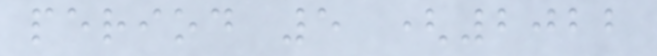period 5 (2022
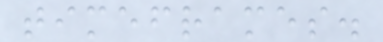timeframes.
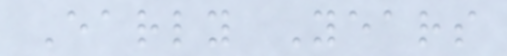Early Years
